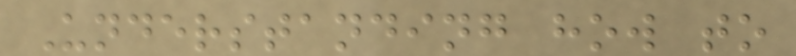Understanding how to
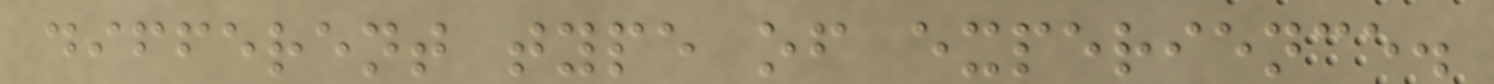different type of experience.
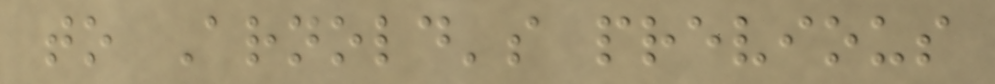to Arnold's previous
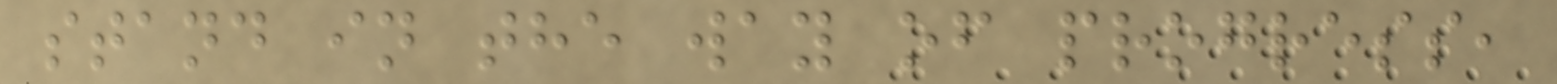stand in the way of progress,
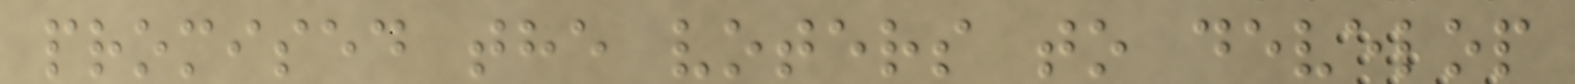promised the voters to develop
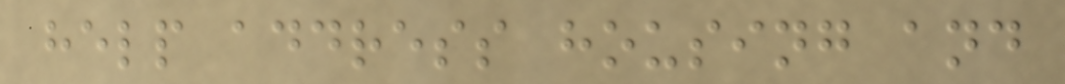help address housing and
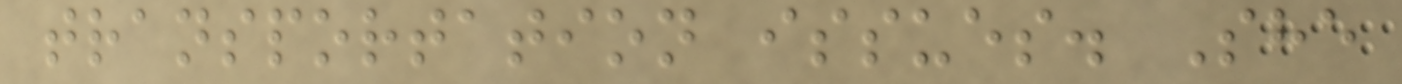transportation issues. She
